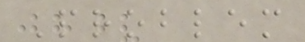Problem
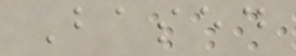Based
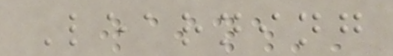Learning
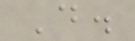D.
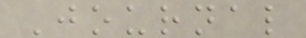Journal
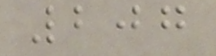207
